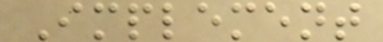Implement
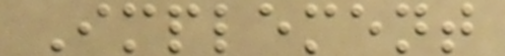Implement
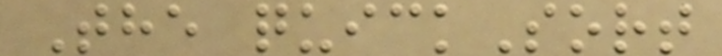The quickSort
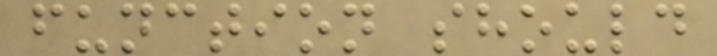function should
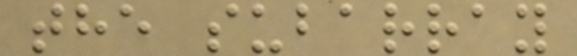the subarray
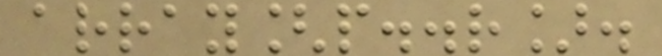array[p..r].
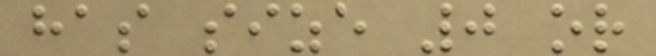has size 0 or
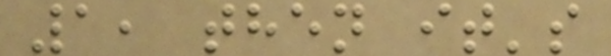1, then it's
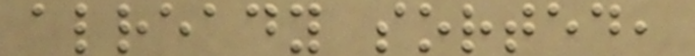already sorted,
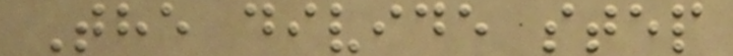The divide step
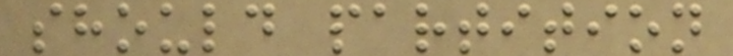should partition
